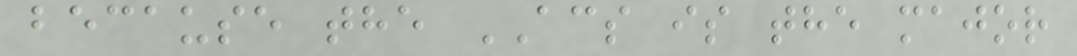because the ACS is the major
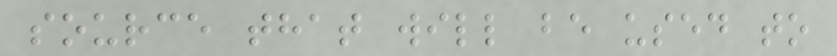source that will be used to
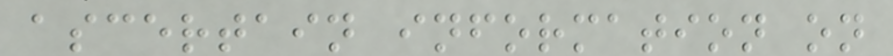ascertain information on
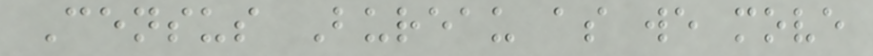Census Bureau as we move
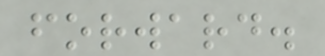forward.
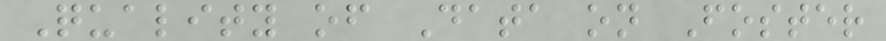Quality of Data on Foster
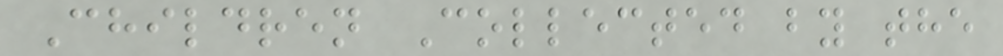Children Collected by the
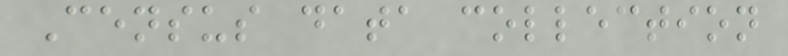Census data collection
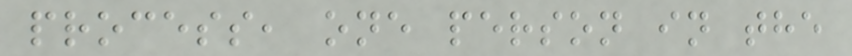process, one person in the
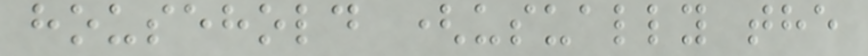household (usually the
